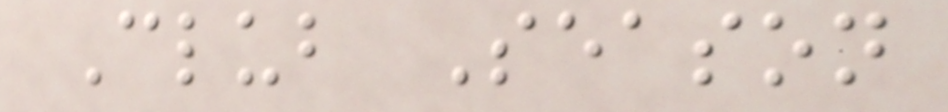Club Season
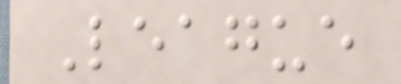League
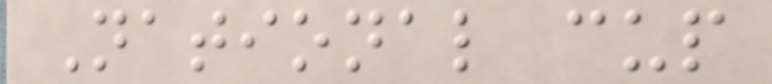National cup
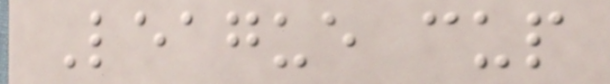League cup
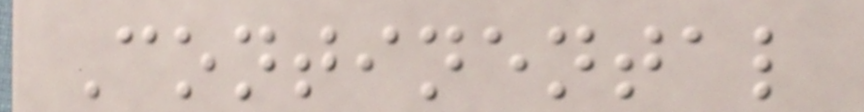Continental
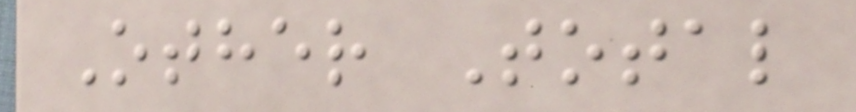Other Total
